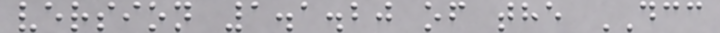version 1.1.20 of the DCC
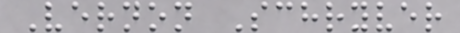Vernon Schryver
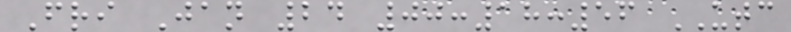Fri Jan 24 00:18:56 UTC
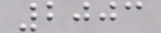2003
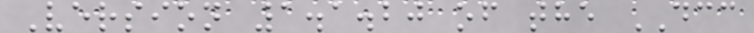Version 1.1.20 of the DCC
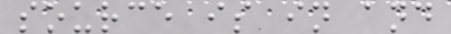source is in and
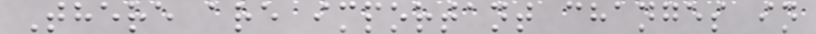There are important changes in
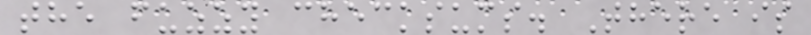the fuzzy checksums. There is
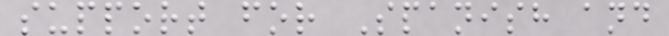support for Spanish and
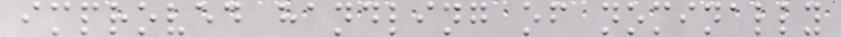improved handling of nominally
